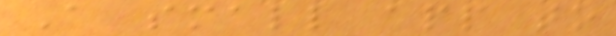A small app to
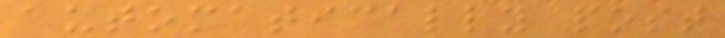automatically post
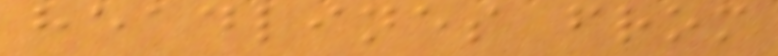headlines from
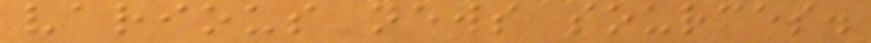various news sources.
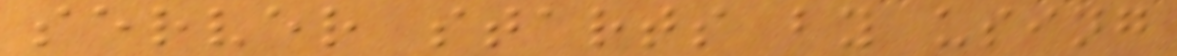server starts by using
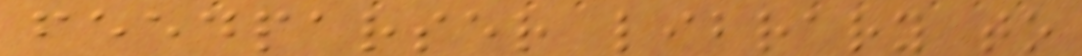feedparser library to
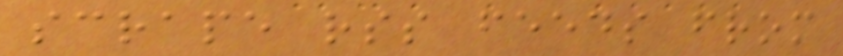scrape rss feeds from
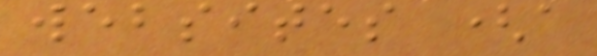websites (a
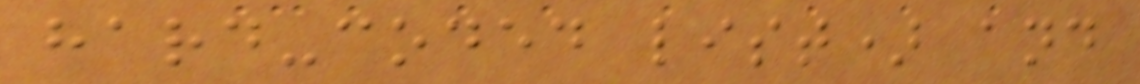hard-coded list) and
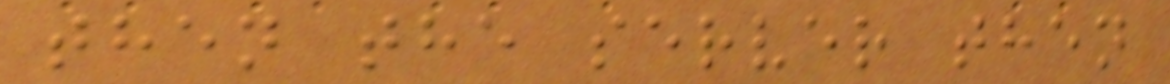then the server then
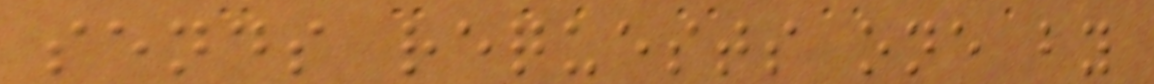sends requests one by
